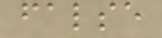false
